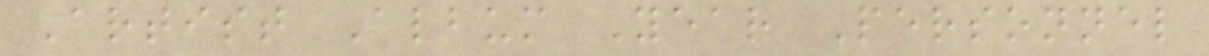Artist Album Year Personnel
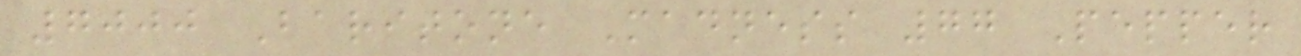7000 Baritone Madness 77 Pepper
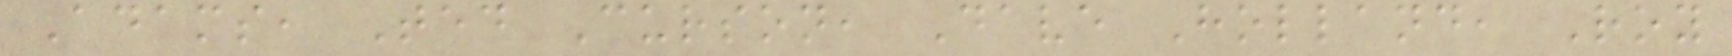Adams, Ted Curson, Dave Holland, Roy
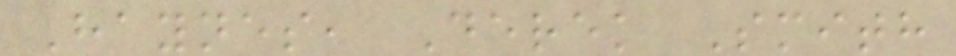Haynes, Derek Smith
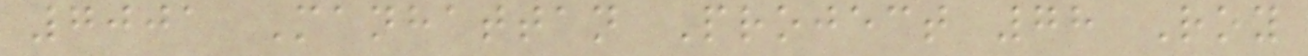7001 Manhattan Project 78 Roy
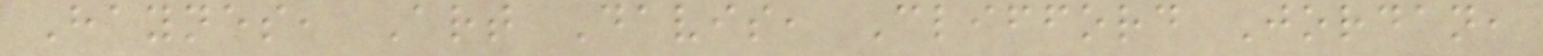Haynes, Art Davis, Clifford Jordan,
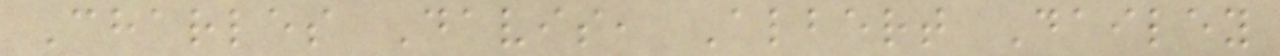Charles Davis, Albert Dailey
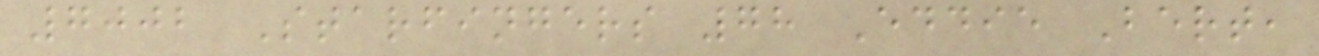7002 Starfingers 78 Eddie Bert,
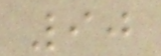90
